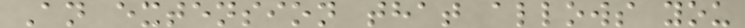An extension that allows you
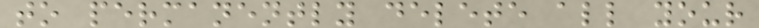to permanently delete all your
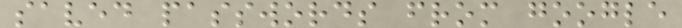saved passwords from google
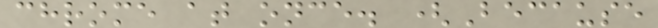chrome at once. (Because
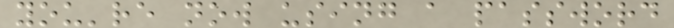you're now using a password
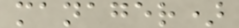manager)
